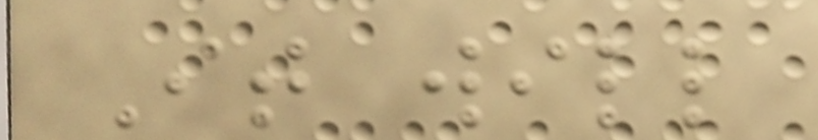It will
